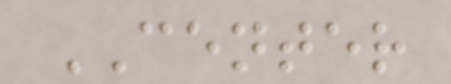CENTER
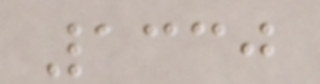1330
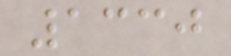1330
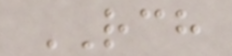RCH
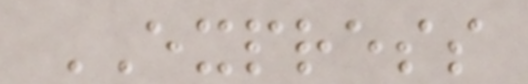EXPRESS
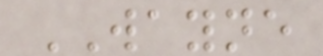WAYNE
